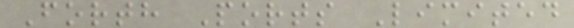Forth Ports Limited
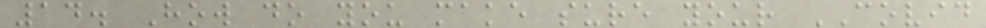14. How do you make sure your COVID
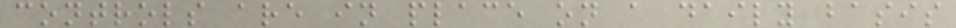controls are in place on a daily basis
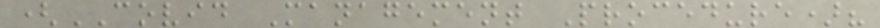(COVID Management Procedure)?
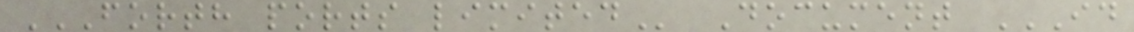FORTH PORTS LIMITED Document ID
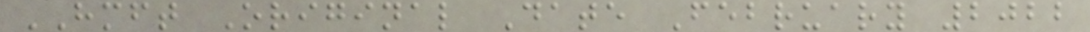HMFT Original Date February 2022
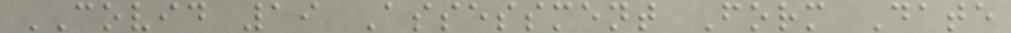COVID 19 Assessment Form Date
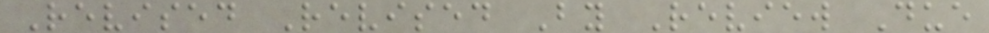Revised Revised By Review Due
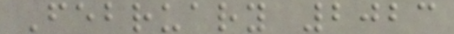February 2023
